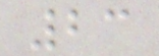23
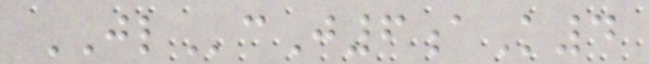JLcJ6aK4
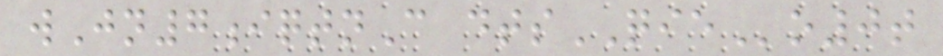wJn7iqtnC dtsQIEo0t
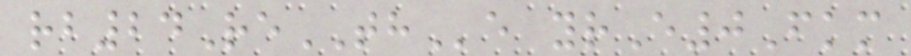rb24ReTHe yrE0Fkm
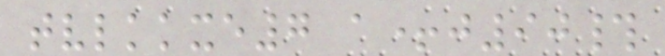tvlkkxe7 a+j90#
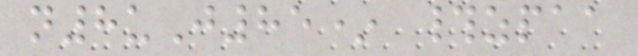n8uJ85* #zpaa
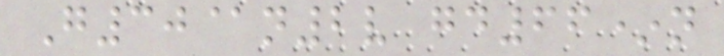G30@n2v gd66*n
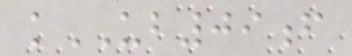kUB09f
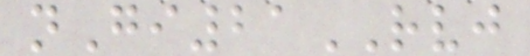nGi21RVJ
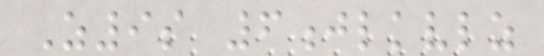Z9s 6jlkvlz
